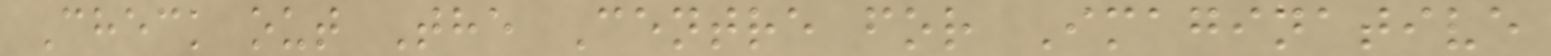Check out The Centre for Imaginative
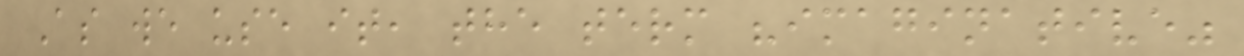As we use it, the term "imaginative"
